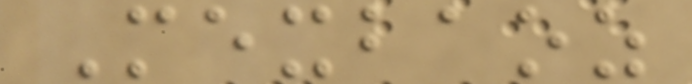Mexbaoz
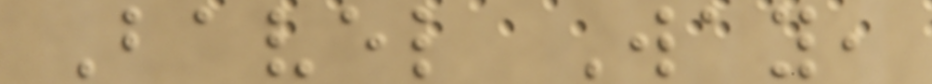Bavel Way,
